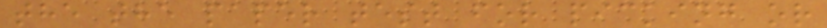the the paper test for picking or
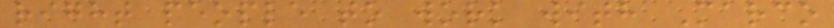right people to work with Marco
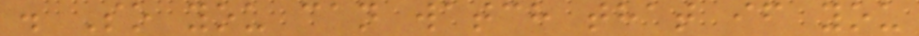. So you can watch that if you
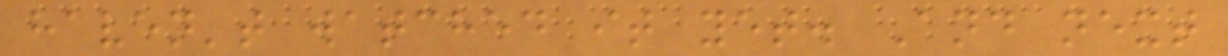haven't watched it yet. And next
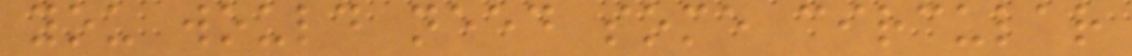you would need some circular
